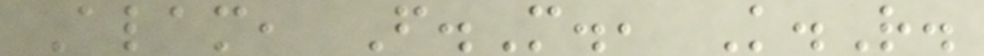Alam, F.M., K.R.
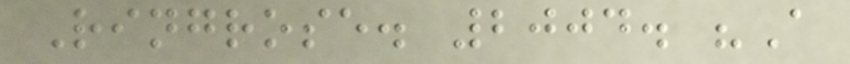Ringrose. 2004. "A
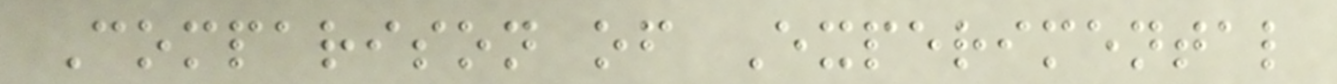Comparison of Experimental
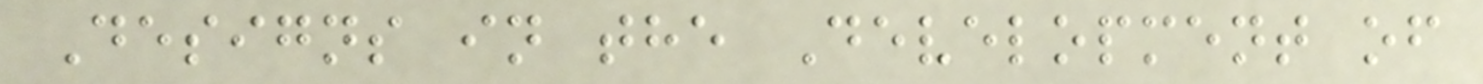Designs in the Development of
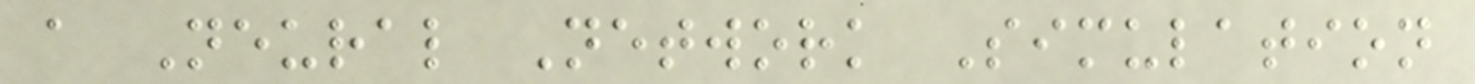a Neural Network Simulation
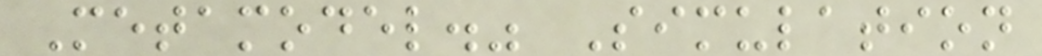Metamodel." Simulation
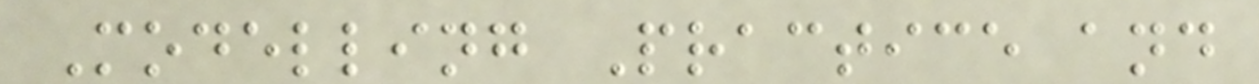Modelling Practice and
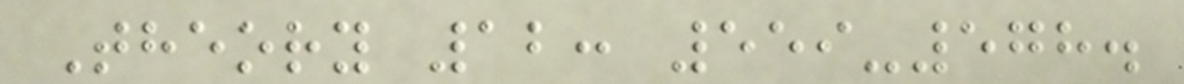Theory 12: 559-578.
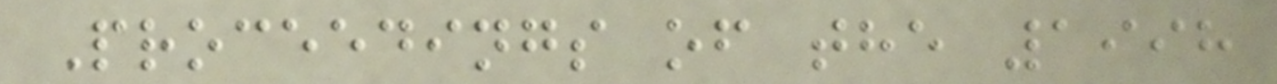Proceedings of the 1998
